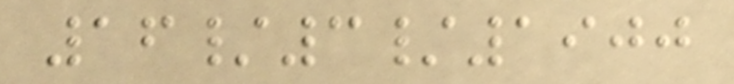16/3/1900
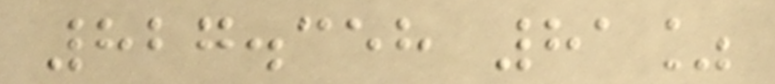827.358 81%
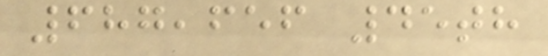687,656 45th
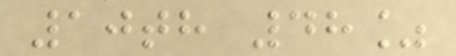10th 48%
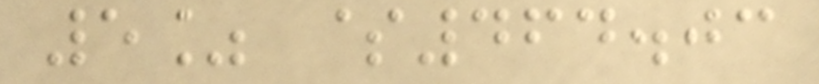5% $464.03
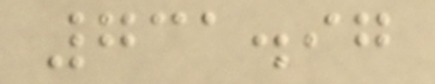731.97
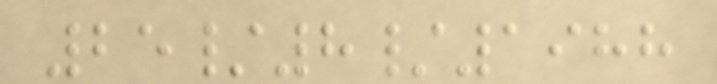25/8/1988
